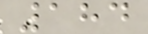184
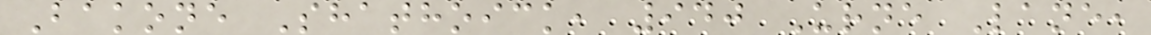Bakone Shathoick, 940 Urne Lane,
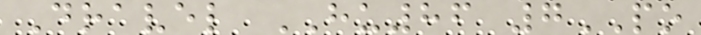Dravel HU86 7PO
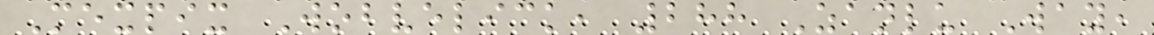Mexpix Wobvelick, 288 Zanlu Way,
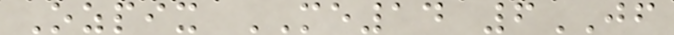Ozpix ME14 6JF
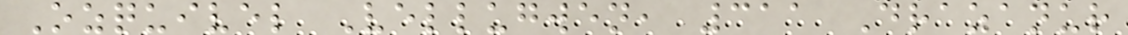Ozquivel Vellugwen, 311 Drazanur
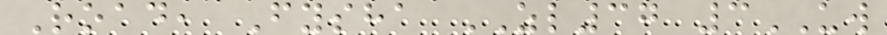Road, Fysha ZL37 3UW
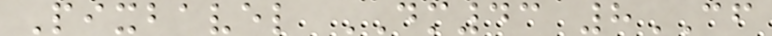Pixbavel DM43 8CF
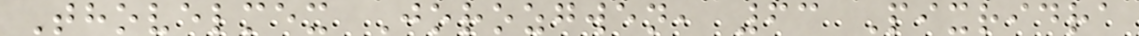Thovelmex Jorozgwen, 63 Pixridra
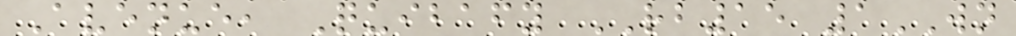Avenue, Quibafy RB15 1WN
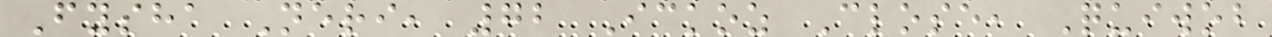Fysha Neri, 72 Ickoz Close, Quiwob
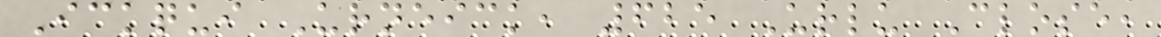Ickqui Urneick, 625 Urlu Close,
